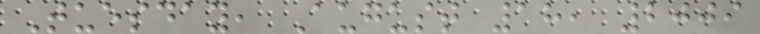Tuesday, August 18, 2009
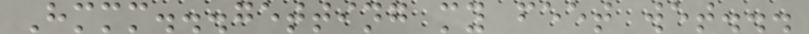Hmmm...getting my feet wet...
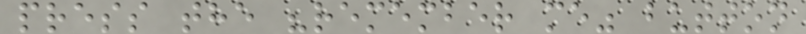press the "remember me" button
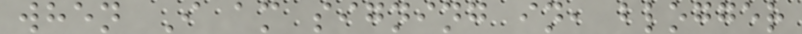when I am signing in, blogger
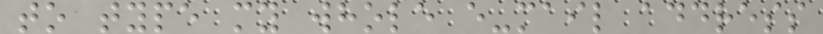to type my whole e-mail address
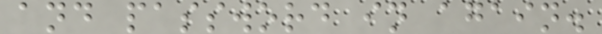and password in again.
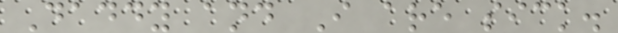Daddy and I are sick.
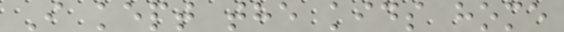I kept the kids home
